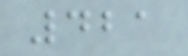421
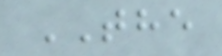THE
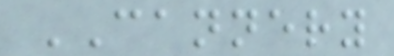CANNERY
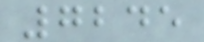7245
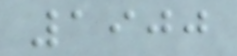1900
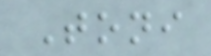Toni
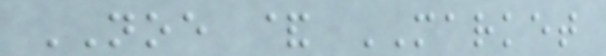NOE & MARKET
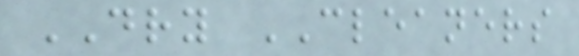DRY CLEANERS
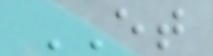ET
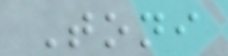Toni
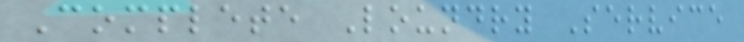Complete Loundry Service
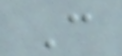C
